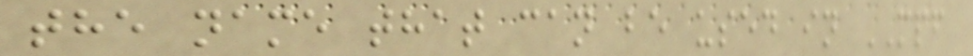the name that can be used in MPF
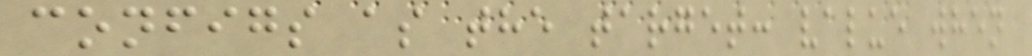configs as the target: value when
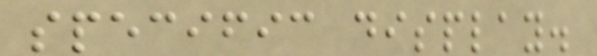specific display.
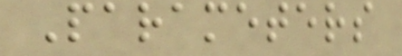Parameters
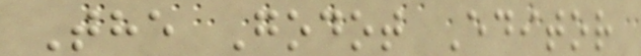The Godot Editor
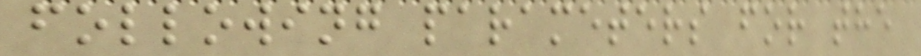following parameters for the
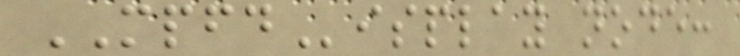MPFDisplay node:
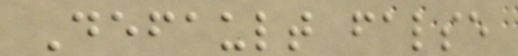Default false
